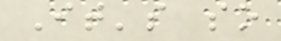It's so
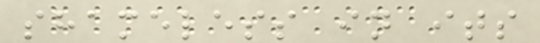shameless in its
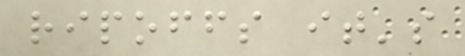ripoffs it's
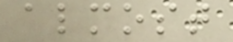almost
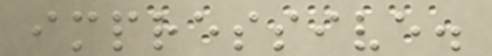impressive.
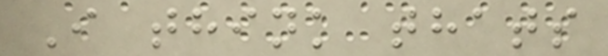I think thats
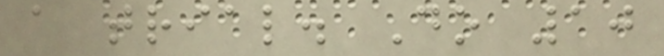a trial. Do 10
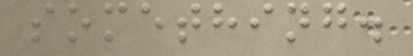something.
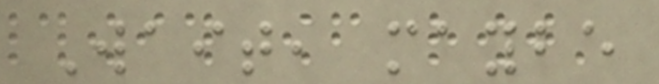Wait, maybe
